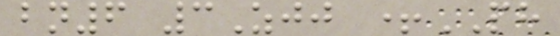bn6 3Zjj +PH
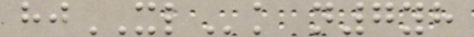hjXLk n7yh
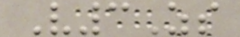V3Zs
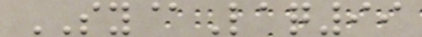SY@Laq99
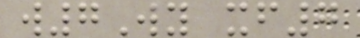w7Wy xf7
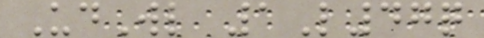UdWl 1L47q
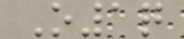O1q
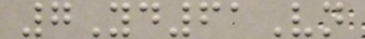7Yd61Vn
